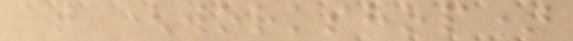at (workshop)
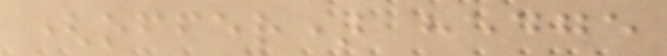(offer) hedge
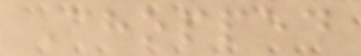Chopped
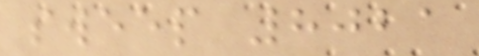sweep 8021
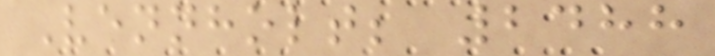Vennholt; 2488
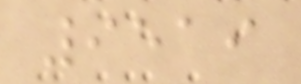9519
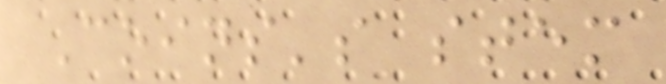Coins's stem
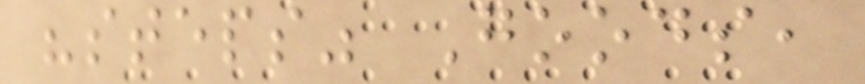"steps" Goods,
